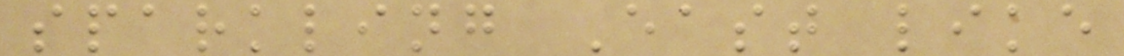sparkling East like
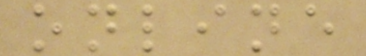online
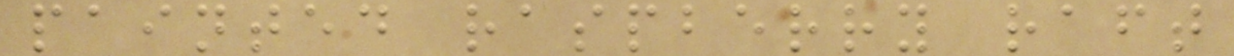painted raspberry raft
